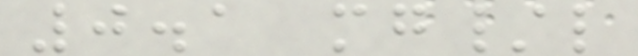0.1 mg/l
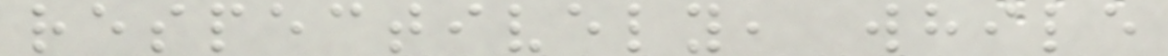respectively, while
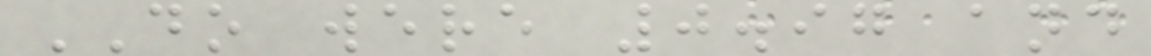DO were 0.97 and
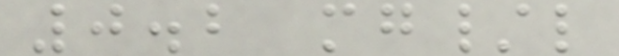0.2 mg/l
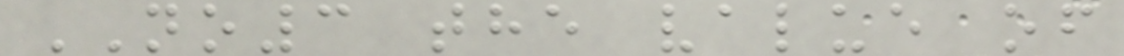NO3 the value of
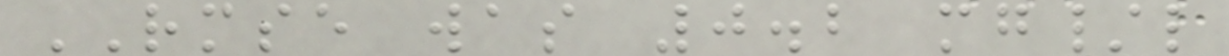RMSE was 0.2 mg/l
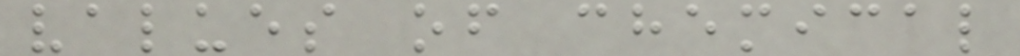values of chemical
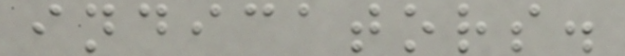indicators.
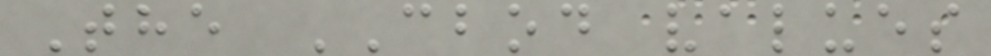The CBOD values
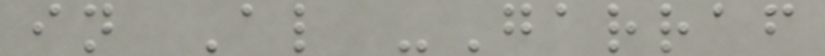in Al -Garraf
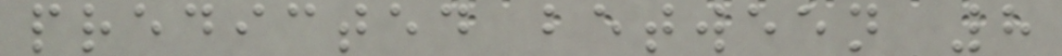predicted between 8
